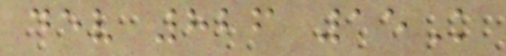dev 826 15K
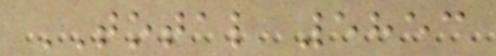TOTAL 5853
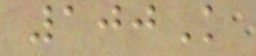100K
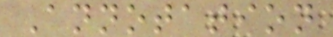Annotation
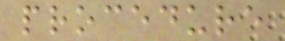procedure
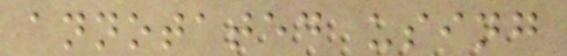annotated using
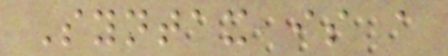Syntax is a
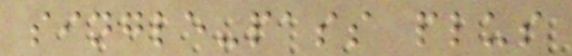single-pass plus
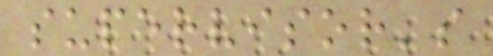supervisor's
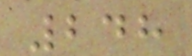248
